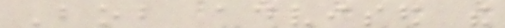Bob advised the
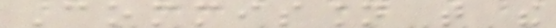Commission that the
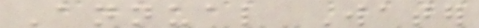Annual Water
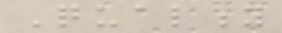Quality
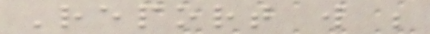Report will be
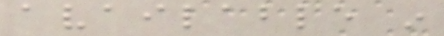available in
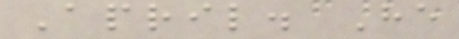April. He
